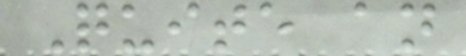Quite an
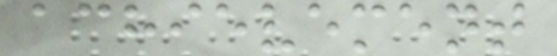achievement
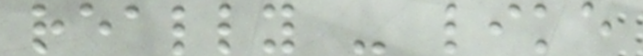really - like
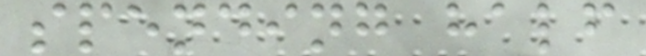spending half
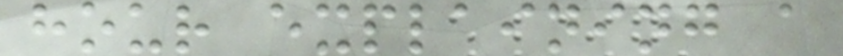hour explaining a
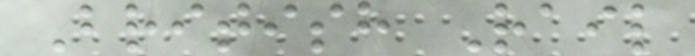British Rail
